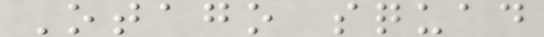Otago squad
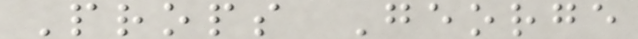Props George
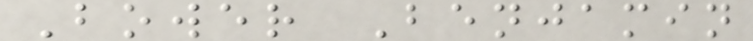Bower Benjamin
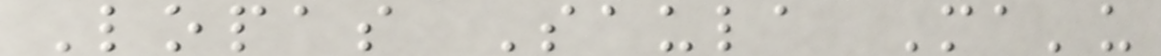Lopas Saula Ma'u
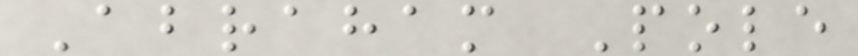Abraham Pole
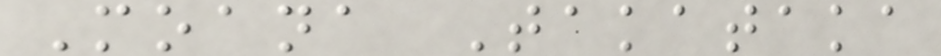Moana Takataka
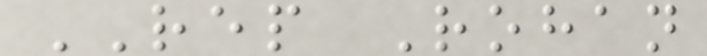REP Rohan
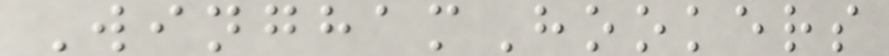WinghamHookers
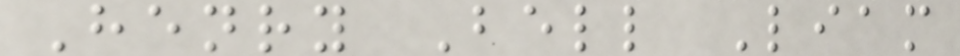Henry Bell Liam
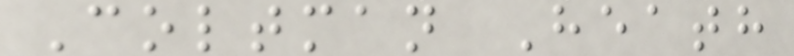Coltman Heath
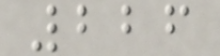226
